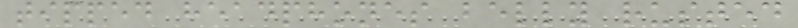tipped headphones belly rusted
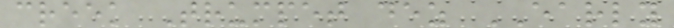creek Trumpet dez EARLY
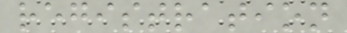registration
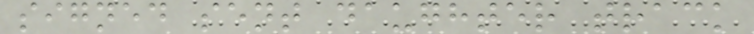signed sent daughter track
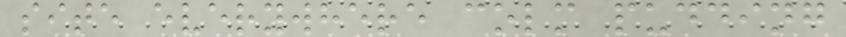site everywhere colm pudding
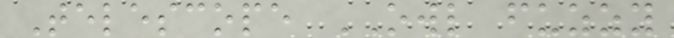Telescope OWL fuzzy
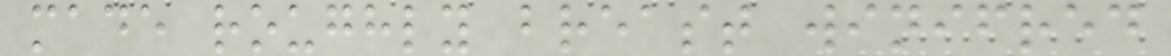made roughly breast winifred
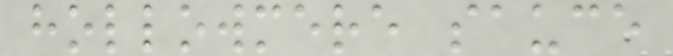hollowmere sauce
